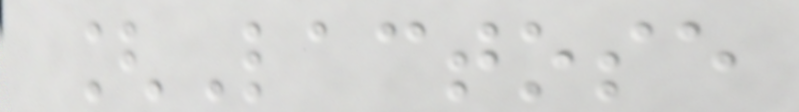[Lactose
